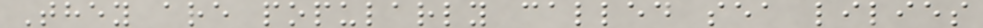They are popularly called sea lilies
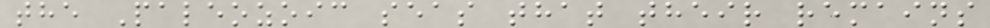the Paleozoic seas that their remains
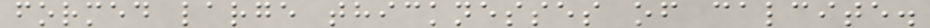formed large thicknesses of calcite.
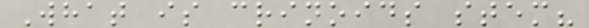What is crinoids stem?
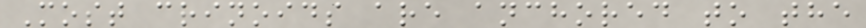Most crinoids are anchored to the
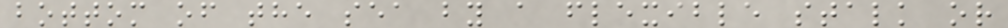bottom of the sea by a flexible stalk or
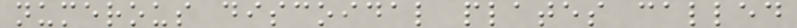numerous discoidal plates called
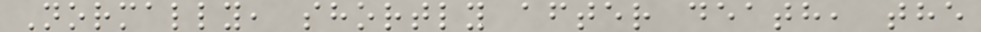Normally, shortly after death, the
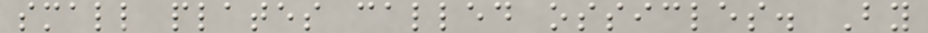small plates called ossicles. By
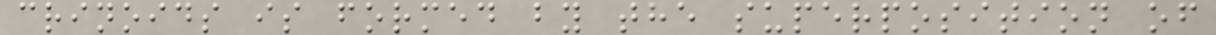crinoids is formed by the superposition of
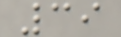39
